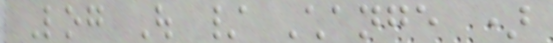Log Out / Change )
